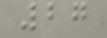27
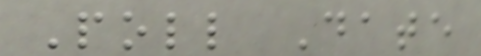Poll Date
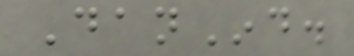DanInd.
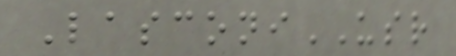LasconiUSR
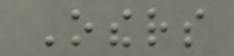Others
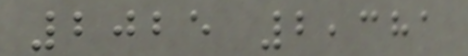2025 2,381
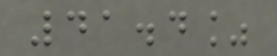41.4%
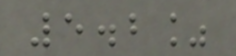5.2%
